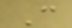C
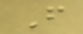F
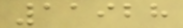11928
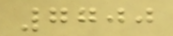7700
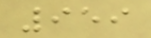959
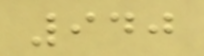940
